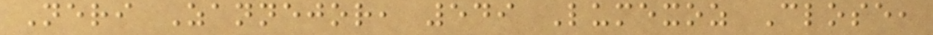Neri Zannejor, 549 Lumexoz Close,
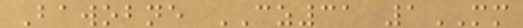Bawobne CZ31 1MM
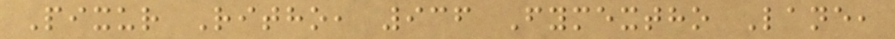Pixur Ritho, 936 Fymextho Lane,
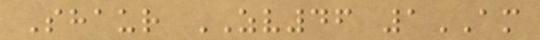Shaur ZV46 1AM
